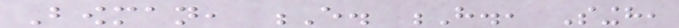Bowman, E. H., Singh,
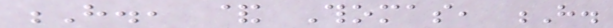H., & Thomas, H.
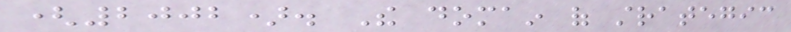(2002). The domain of strategic
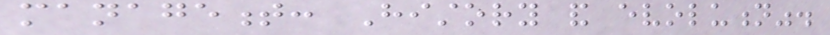management: History and evolution".
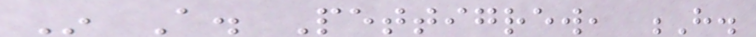In A. Pettigrew, H.
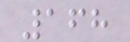168
